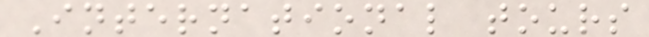International tours
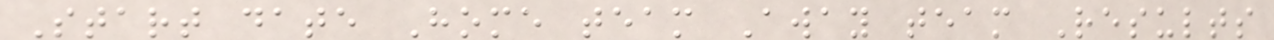Start date Home team Away team Results
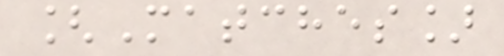[Matches]
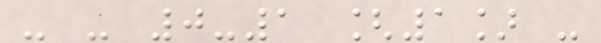- - 0-1 [1] -
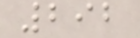292
